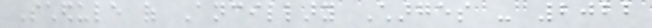Schedule of Ancillary Charges - 2022
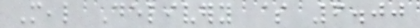Meal Delivery $ 6.00
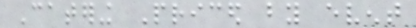Catering Priced by event
